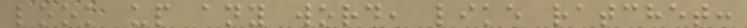look up any word, like ratchet:
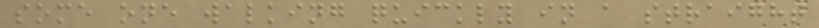some one walking quickly in a straight
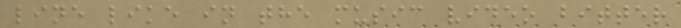line like in the music video bitter
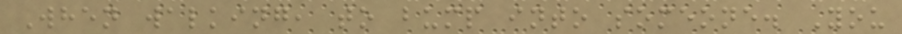When walking, to bump into someone. You
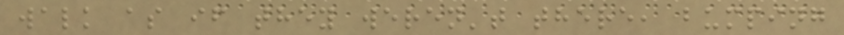walk as if they weren't there, bumping
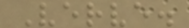Verve.
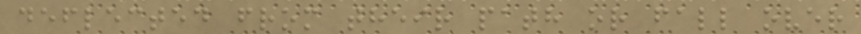deflected from their path or fall over
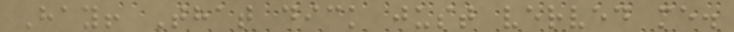Hay! That dick just verved me.
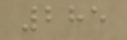285
